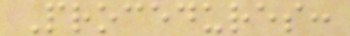Procedures:
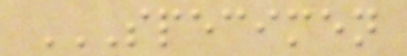SPECIMEN
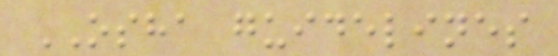OSHA guidelines
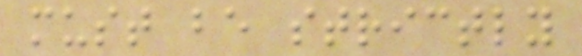must be strictly
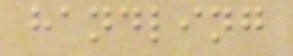handling
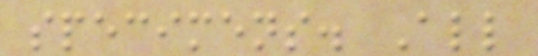specimens. All
